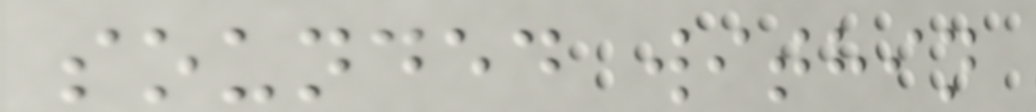sounded within
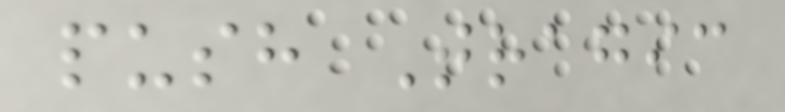push Tragic
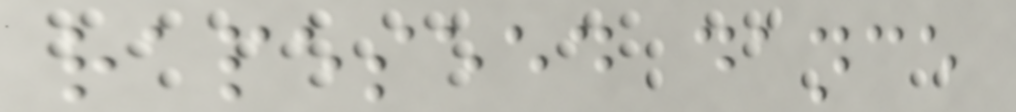rapeseed dance
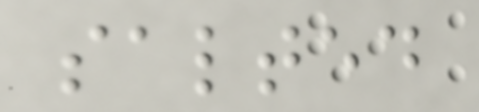salted
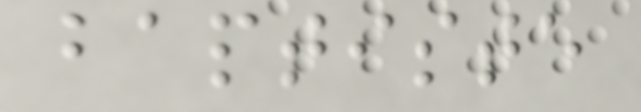baptiste
